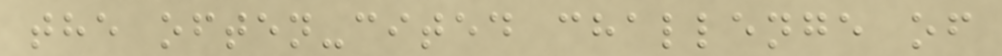the often-cited challenge of
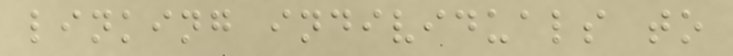linking individuals to
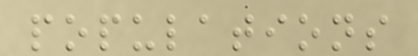populations
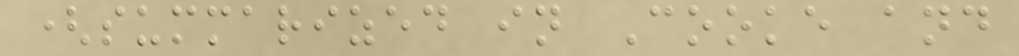(summarized in Cooke and
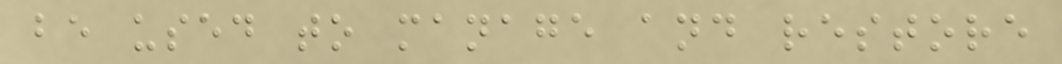be used to manage and restore
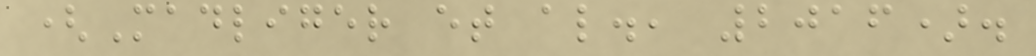(Madliger et al., 2016).
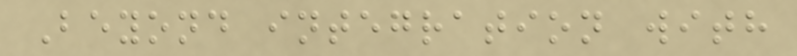Beyond integration with
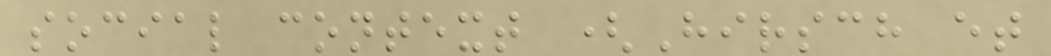social context (Hirsch et
